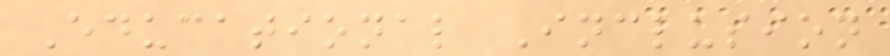Educational Inclusion
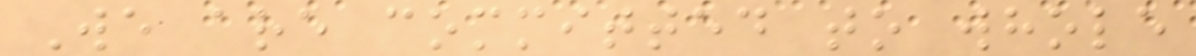We are committed to whole
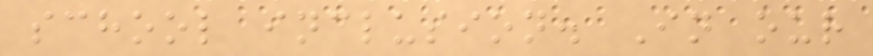school inclusion. In our
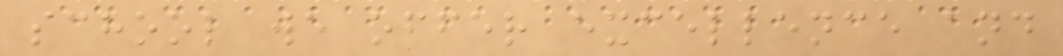school we offer excellence and
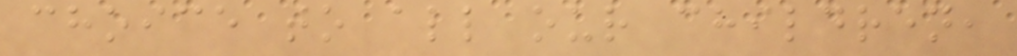choice to all our children,
